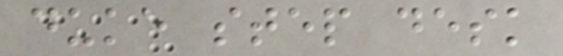duke step desk
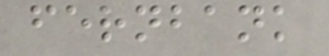fernbank
